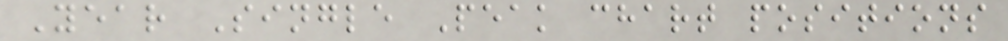Year Single Peak chart positions
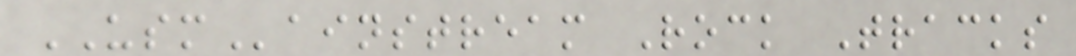USMainstream Rock Tracks
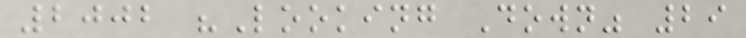2002 "Looking Down" 29
